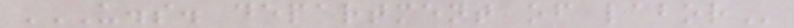U.S. DEPARTMENT OF LABOR
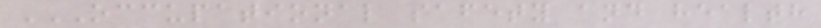OCCUPATIONAL SAFETY AND HEALTH
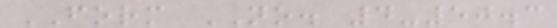FORM NO. 4-50.3
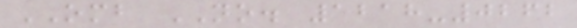OMB NO. 1218-0262
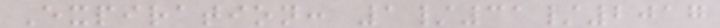Expiration: 1/31/2017
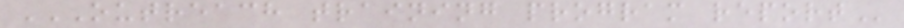OUTREACH TRAINING PROGRAM REPORT
